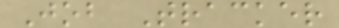Job Tracker
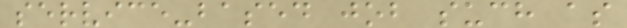service-based job such as
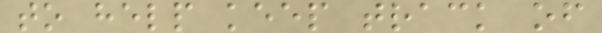to help keep track of
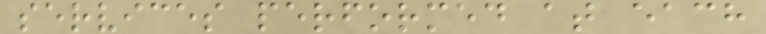services performed at each
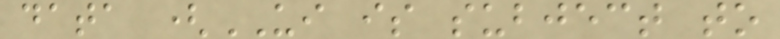data (UI is subject to
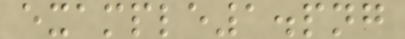example1.png
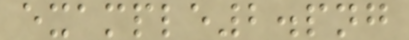example2.png
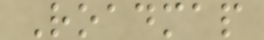Roadmap
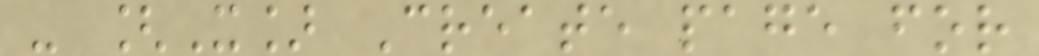- [X] Create page for
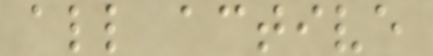all active
